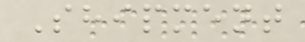Shipment
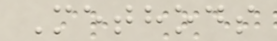Methods
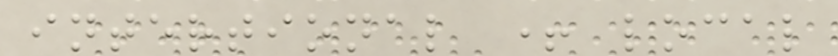intertional + local
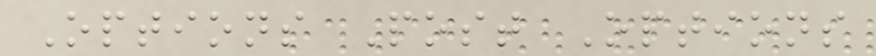Options Post Options
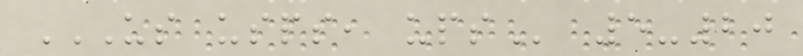US USPS, UPS 5-20
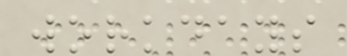workdays
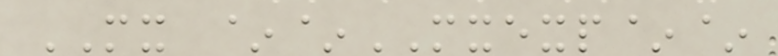MX ~~MXEXP~~
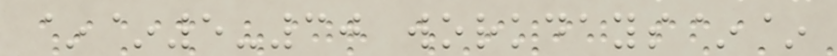~~5-30 workdays~~
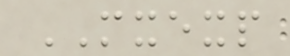MXEXP
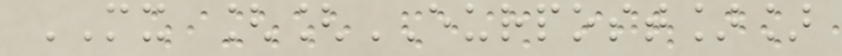MX [[EURPOST]]
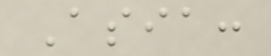Asia:
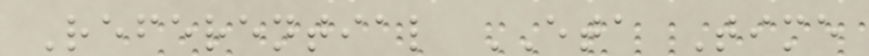Referential ETA Time
